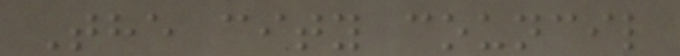The city council
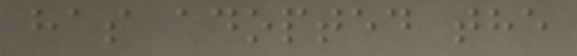has adopted the
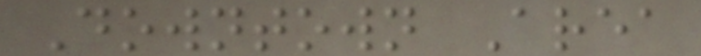Downtown Area
